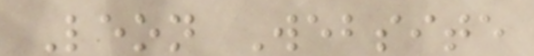Leon Website
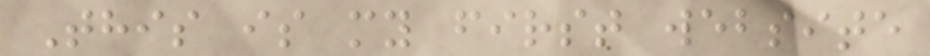This is my first website
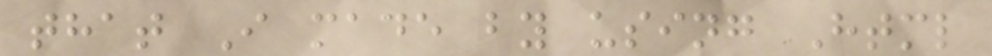that I made by using Html
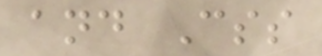and Css
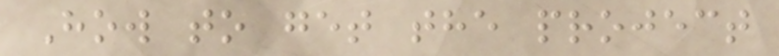How to get the project
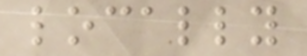locally
